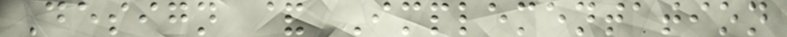Design & Implementation
